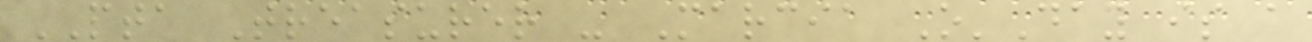PTA Treasurer - Marcia O'Day is a
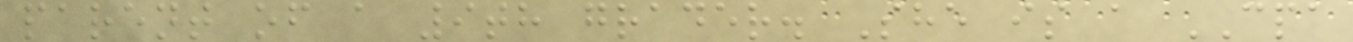parent of a 9th grader. She is a CPA
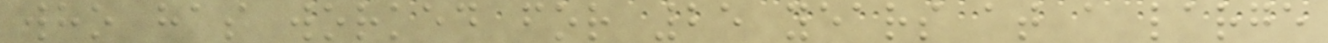who has worked for 25 years at a large
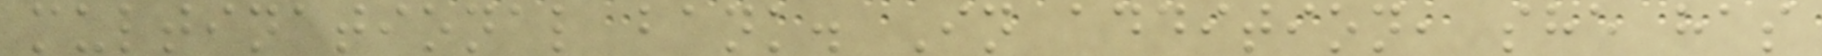multinational bank. In addition, she has
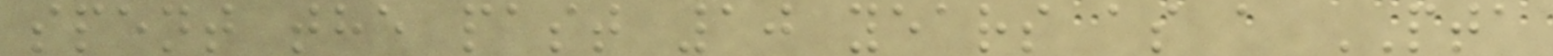spent the past 10 years as a PTA
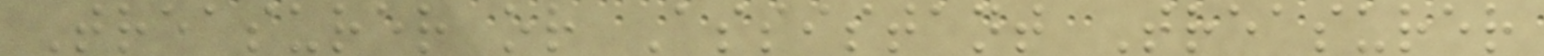Treasurer or Assistant Treasurer
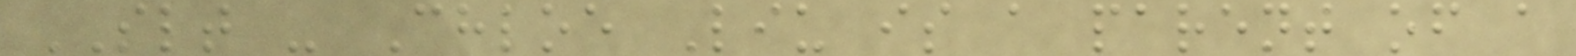SLT - Chloe Liu is a parent of a
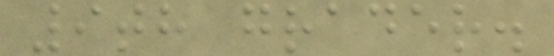9th grader.
